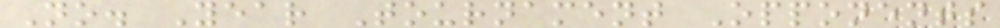No. Year Tournament Opponents
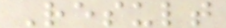Result
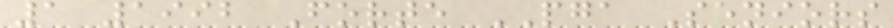1 1992 Forte PGA Seniors
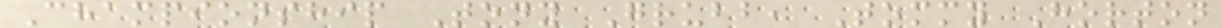Championship Tony Grubb, Tommy Horton
